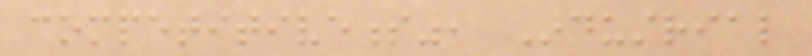competitiveness", Industrial
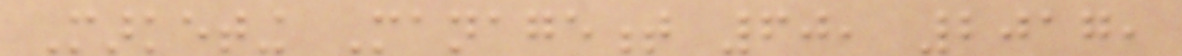Marketing Management 60, 2017,
